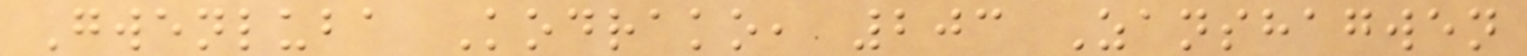Gwenluba Kodrako, 203 Zanshagwen
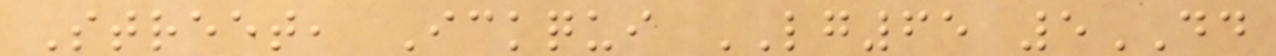Street, Ickqui LG65 5DD
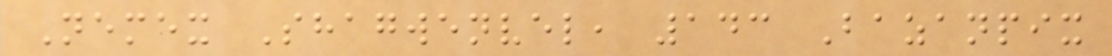Nemex Shagwenvel, 143 Bazanpix
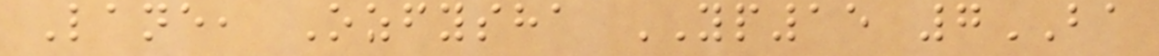Lane, Ozfysha YP15 7BA
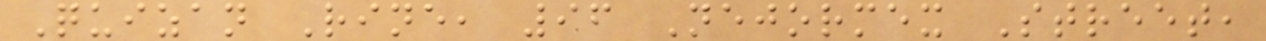Quizan Rine, 96 Nejormex Street,
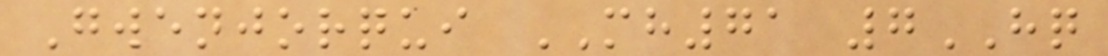Gwenjorqui MH71 7HQ
